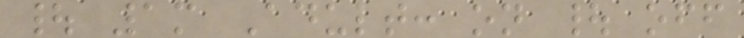| 1m Adult: on | off
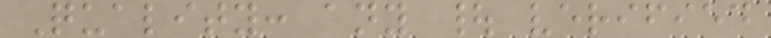Quality: any | verified
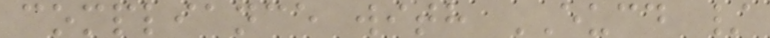compliance with EUCD /
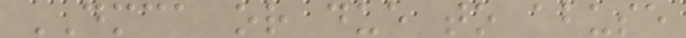DMCA or due to abuse
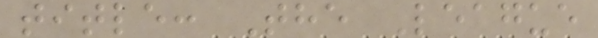title: The League
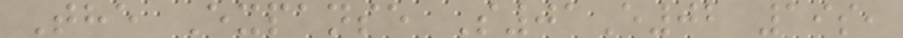The Expanse S01E02 19s,
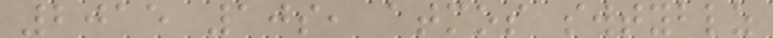2015 10s, atmos swtyblz
